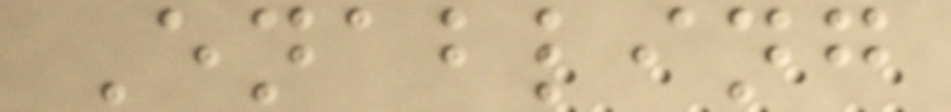Enabling
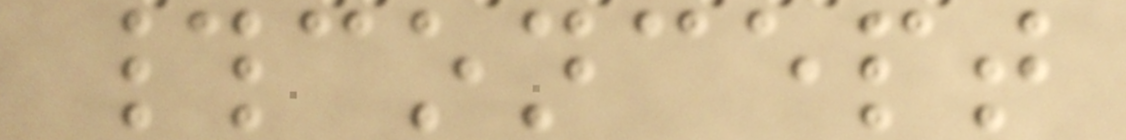#concept
